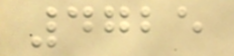4725
